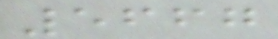5667
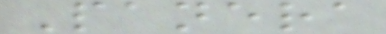Panera
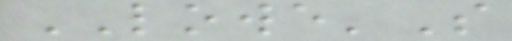LOWE'S
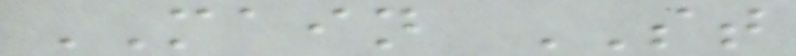MAIN ST
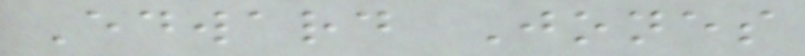Edward Jones
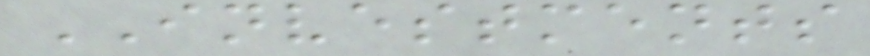INVESTMENTS
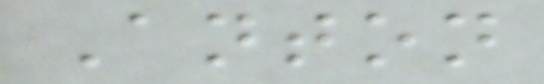Anton
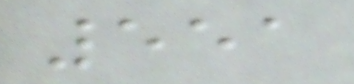551
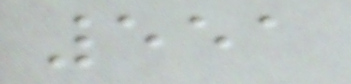551
